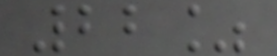22%
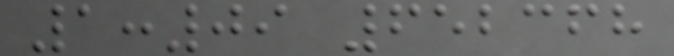1:09 652368
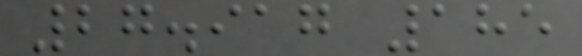27.917 185
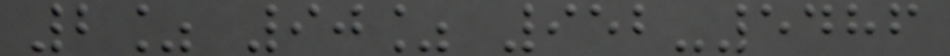2% 90% 952-5486
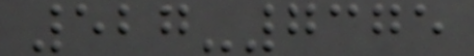527-7375
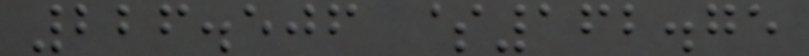226.506 $162.75
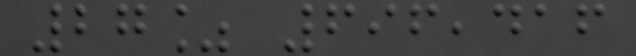27% 696,416
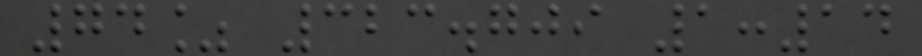74% 323.709 1:14
